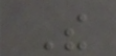The
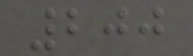200
